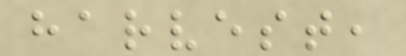harvest,
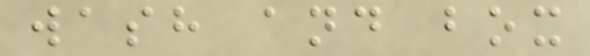wash and box
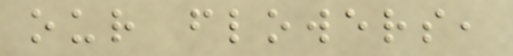our flowers,
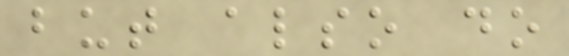but also do
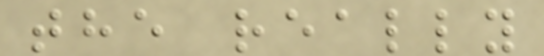the really
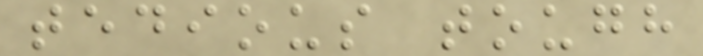tedious tough
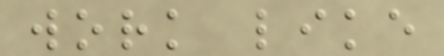work like
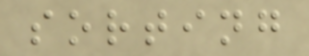sorting
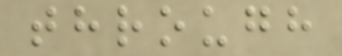through
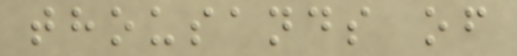thousands of
